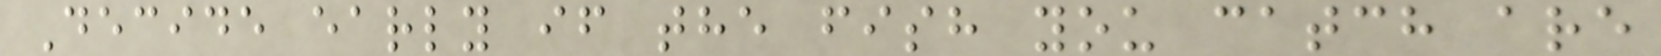Decide early if the fish you catch are
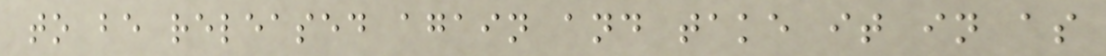to be released again and take it in as
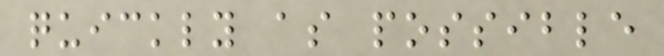quickly as possible
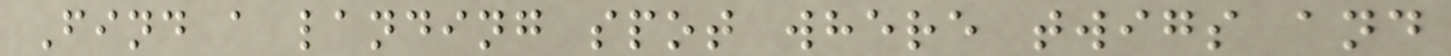Find a landing spot where twigs and
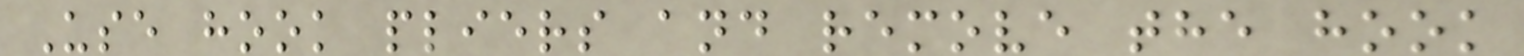Use hook pliers and remove the hook
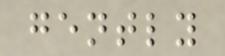gently
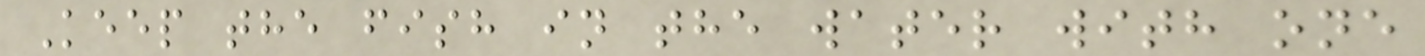Keep the fish in the water with one
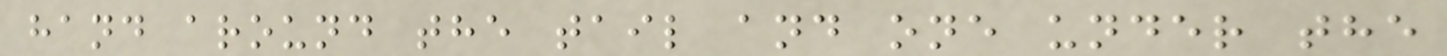hand around the tail and one under the
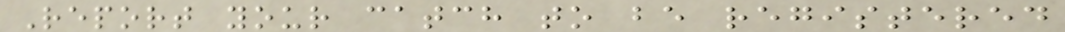Report your catch to be registered
